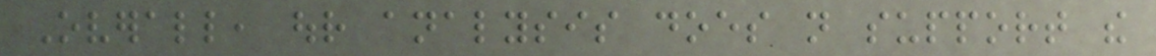Overall, our analysis does not support the
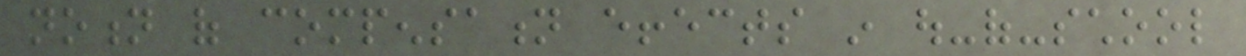notion of compensation effects in out-of-school
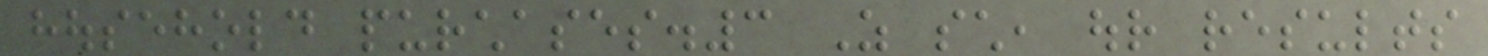household purchases.3 As such, our results
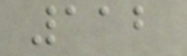112
